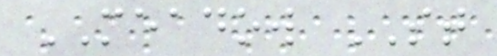MEADOW ST
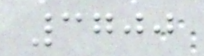3700
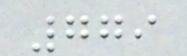779
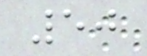50
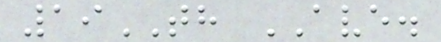19TH AVE.
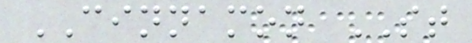CINNAMON ST
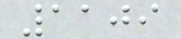1109
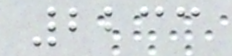2233
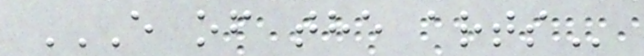E OF THE ARTS
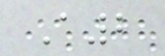A2
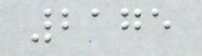2175
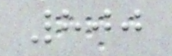800
